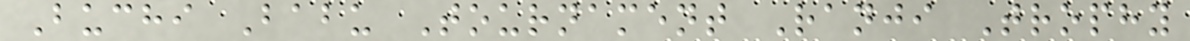Buchi Babu Tournament Ranji Trophy
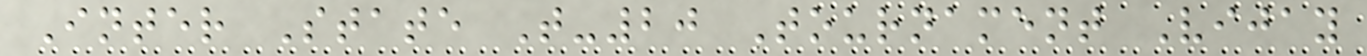Inter State T-20 Tournament Vijay
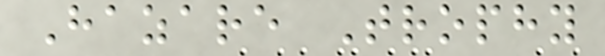Hazare Trophy
